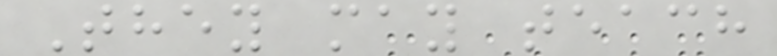They may teach
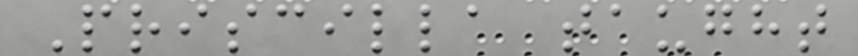Priscilla taught
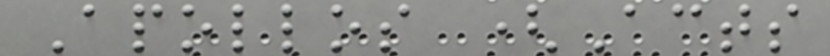Apollos (Acts
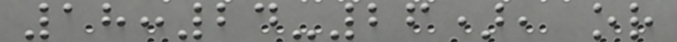18:24-26), or
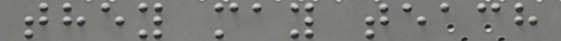they may teach
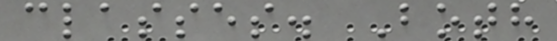classes. Both
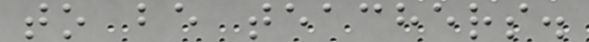to be teachers.
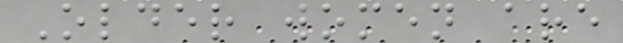Older women are
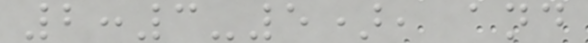2:3-5), and
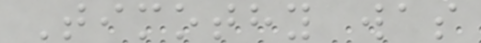Timothy was
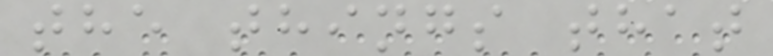the things that
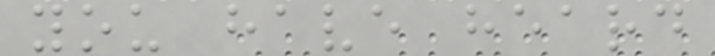you have heard
